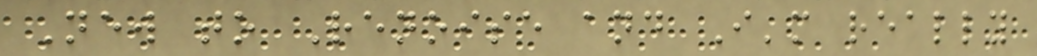New to Renoise and I'm really
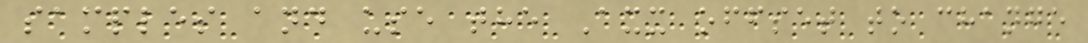samples and use the Axx offset to change
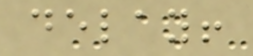delay!
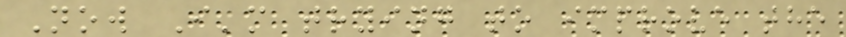Now I'm trying to improve the
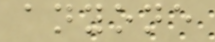anyone
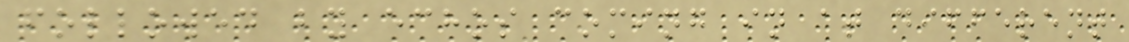followed by echos coming in at different
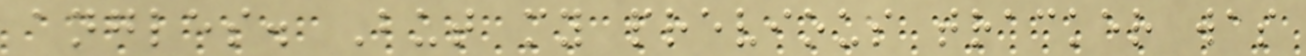angles. But my previous tracker was
